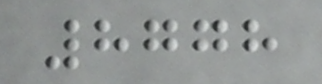8778
